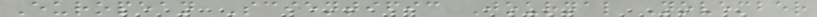European Scientific Journal November
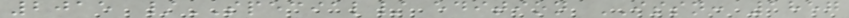2015 /SPECIAL/ edition ISSN: 1857
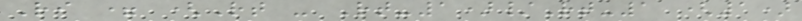Ri = (Rt - Rt-1)/Rt-1 (1)
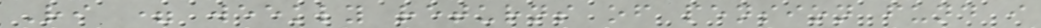Ri = weekly returns of pension fund i
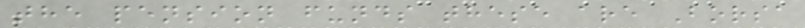the pension funds these are Borsa
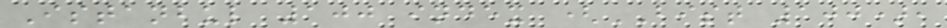Istanbul 100 index (BIST 100),
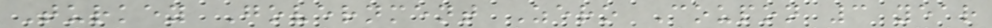Turkey Government Zero Coupon 3 year
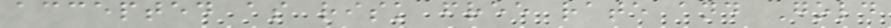accepted as risk free rate and Gold
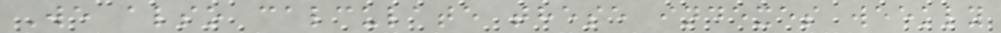We also calculate these indexes weekly
